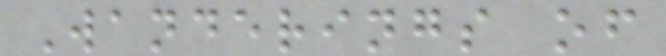Wanderings of
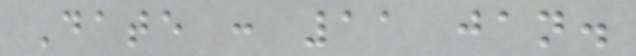Date : 11 jan.
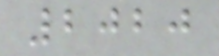2020
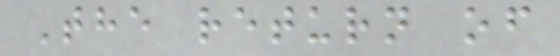The return of
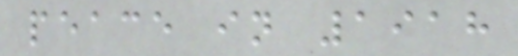peace in 1918
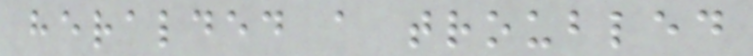heralded a troubled
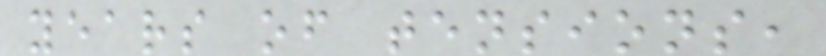years of tensions,
